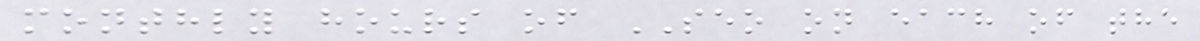monthly hours of SEO on each of the
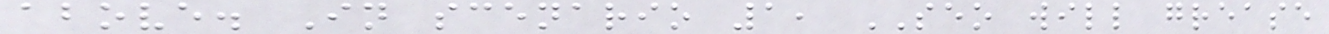above. In scenario 1, SEO will grease
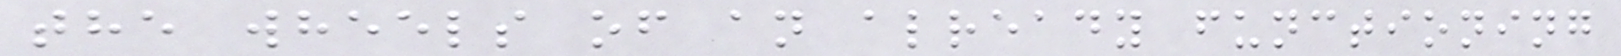the wheels of an already functioning
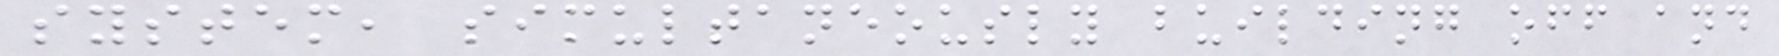system, simultaneously building off and
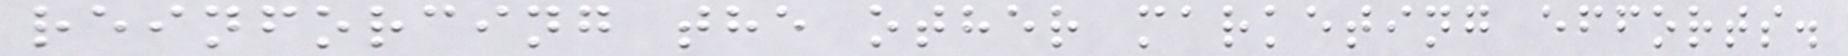reinforcing the other marketing efforts.
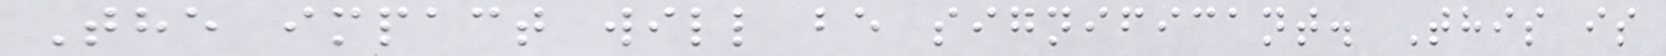The impact will be significant. This is
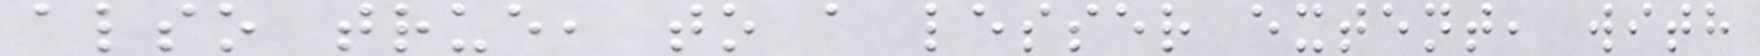also true, to a lesser extent, with
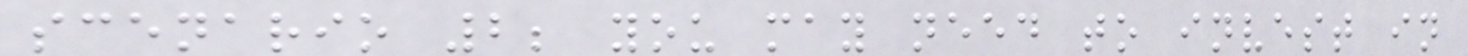scenario 2; you may need to invest in
